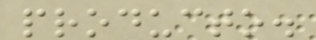producto.
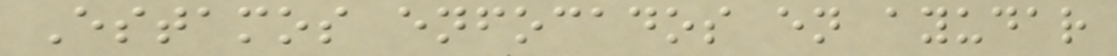Estamos enfocados en ayudar
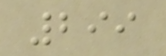299
